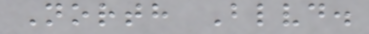North Blvd.
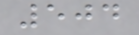504
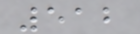512
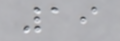19
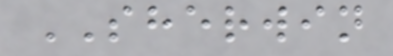SHERWIN
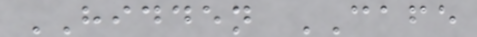HIDDEN CAFE
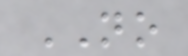NO
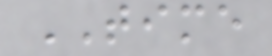TIME
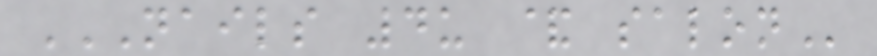NAILS 4U & SALON
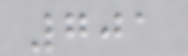701
